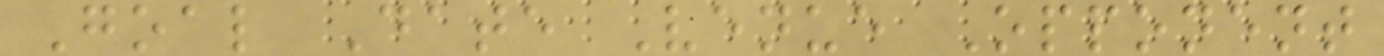Goal Date Venue Opponent
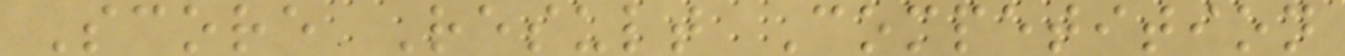Score Result Competition
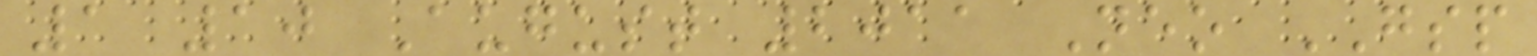1 10 August 2011 Neo GSP
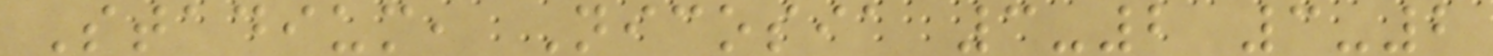Stadium, Nicosia 3-2 3-2
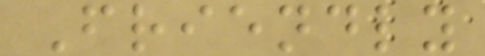Friendly
